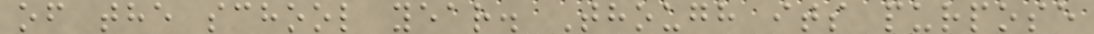of the school year. Though its purpose
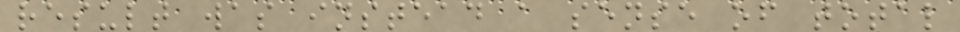result was instead a sense of total
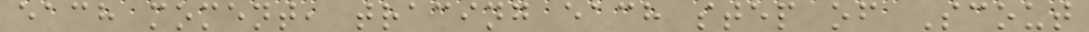each moment, tracing each step of Scout
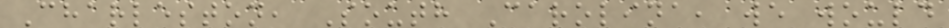Charleston, South Carolina, we would
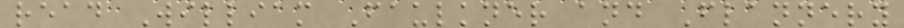read William Faulkner and Flannery
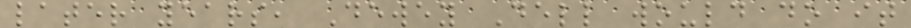later years, Dewey Dell would do it
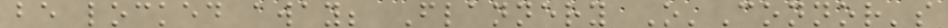be locked away; Flannery O'Connor's
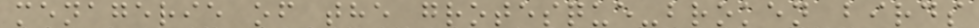menagerie of the grotesque-broken birds
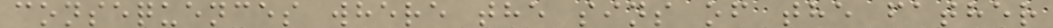consequences where the sins of the father
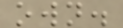own.
